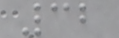32
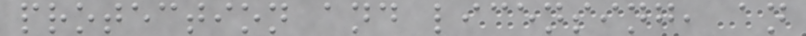protection and licensing, an
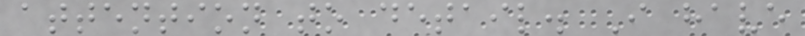attention to detail. I have
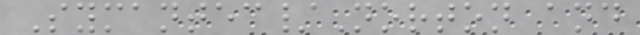Symantec/Norton and
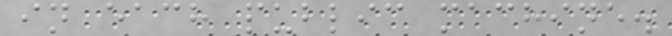in each public machine.
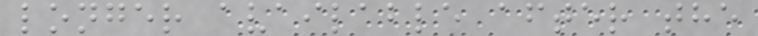longer available after the
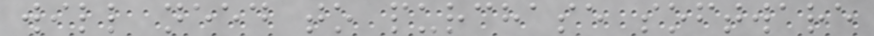will need to purchase software
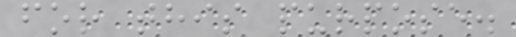for this purpose.
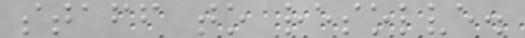staff to resolve.
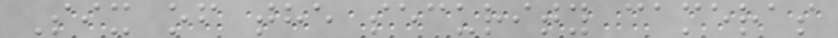Six of the security cameras
